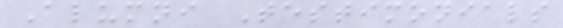Alumni Testimonials
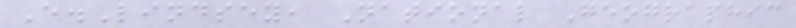E.Lindsey, National Geographic
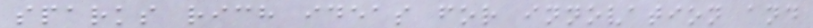sparks rich ideas for innovation and
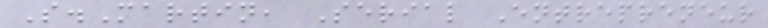S.Martin, Serial Entrepreneur
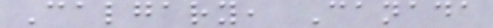Calgary, Canada
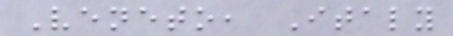Veneto, Italy
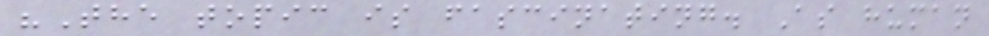"The topic is fascinating. As human
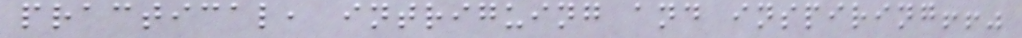practical, intriguing and inspiring!!"
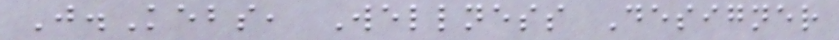J.Kebs, Wellness Designer
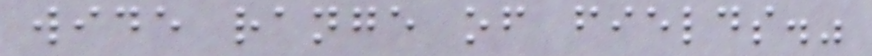wide range of fields."
